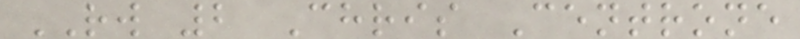RW 2 Chris Centrone
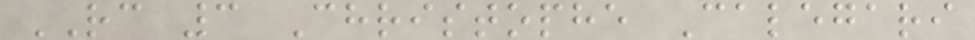RC 3 Christophe Calegari
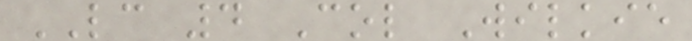LC 4 Col Wilkie
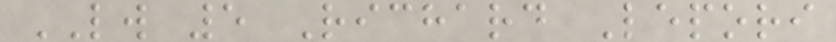LW 5 Richard Lepori
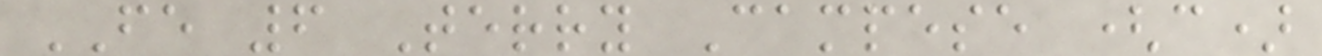FE 6 Terry Campese (c)
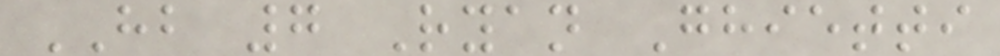HB 7 Ryan Ghietti
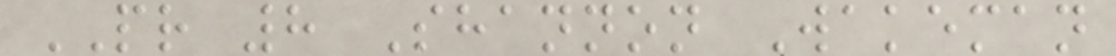PR 8 Shannon Wakeman
